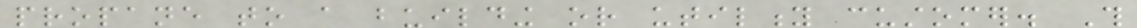propane to a building or utility customer. This
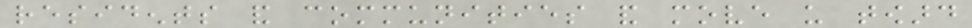residents and communities and move us toward
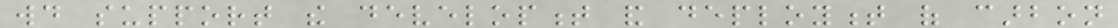would support the development and deployment of carbon
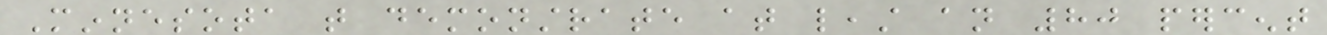Minnesota that demonstrate at least an 80 percent
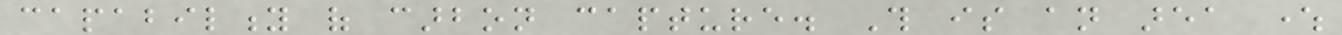capability of carbon capture. This is an area where
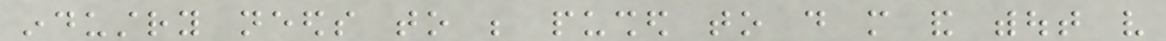industry needs to be pushed to do more and without very
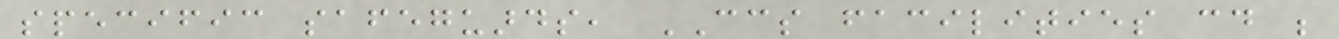specific safeguards, CCS facilities could be
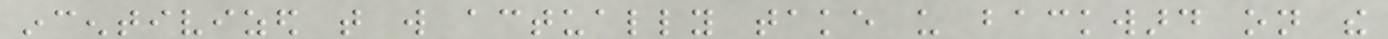incentivized that will actually take us backward on the
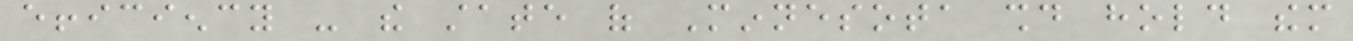efficiency - the state of Minnesota should hold them
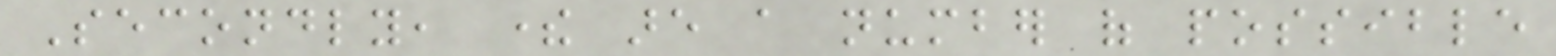Secondly, there are a number of possible
